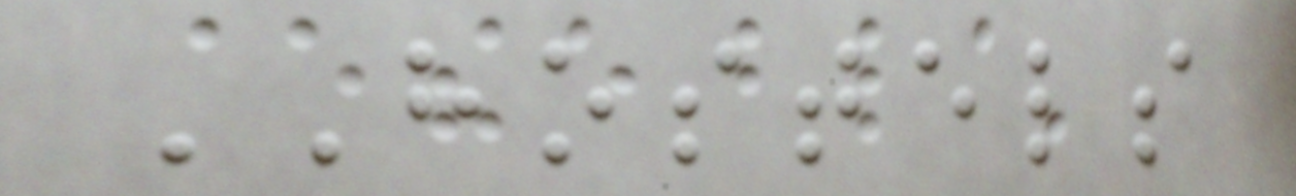HOSTELS
